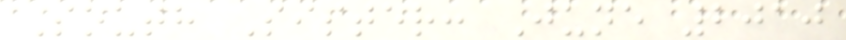South Sister: June 2010
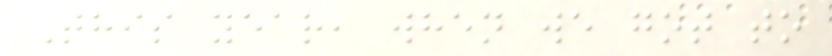This year, when we got to
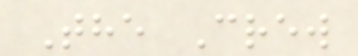The Crew
